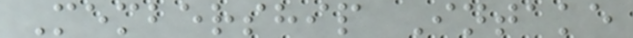Membership Intake
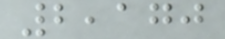2,170
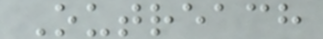Outreach
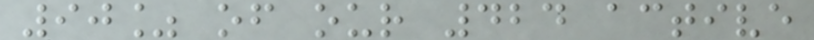90% of our 424 active
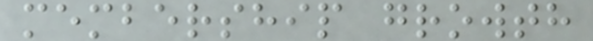membership growth
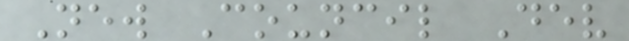New Council Dev
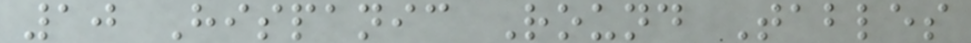10 Hispanic Round Tables
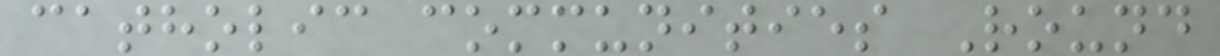catholic communities Round
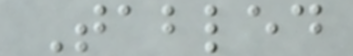Tabled
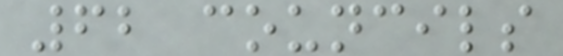62 councils
